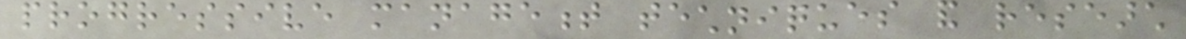progressive management techniques and research
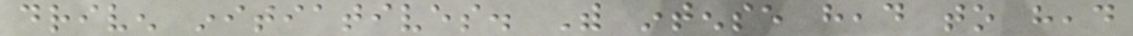driven initiatives. With intense head to head
